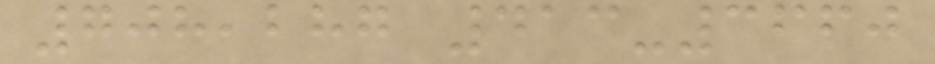708,287 413-3660
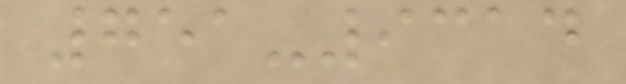751-9314
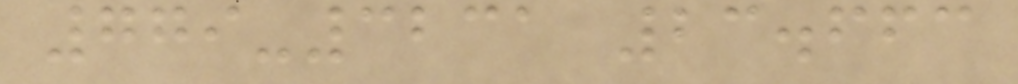779-3231 23.663
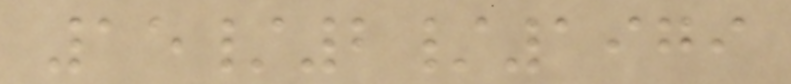15/2/1979
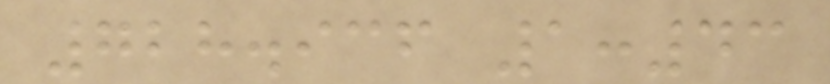728.936 1:43
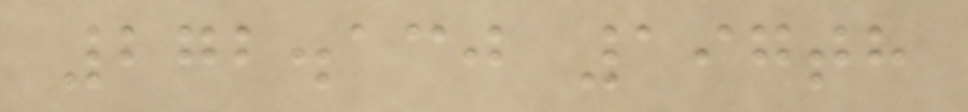272.130 197th
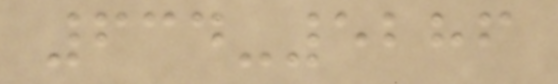634-5286
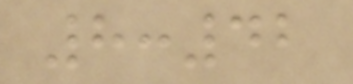8:42
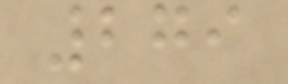279
